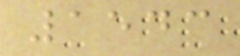1543
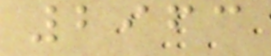2963
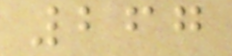267
